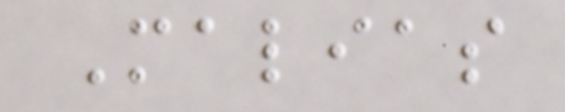Malias
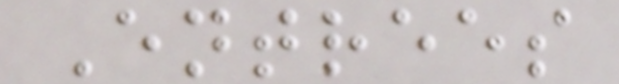Entrees
